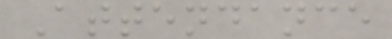Attendance
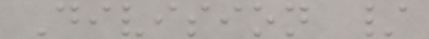Division /
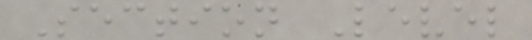Section Level
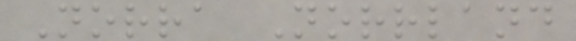Norra Norrland
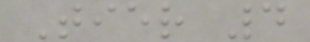Tier 4
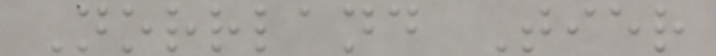Norrland Tier
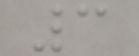3
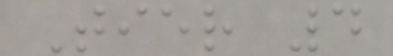Tier 4
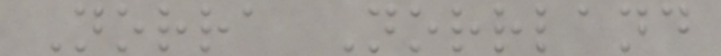Norra Norrland
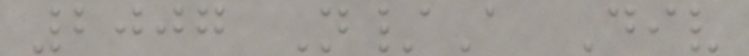2007 N/A Div
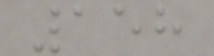158
